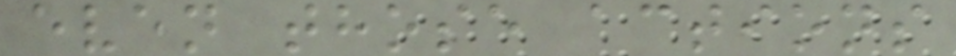even those actions
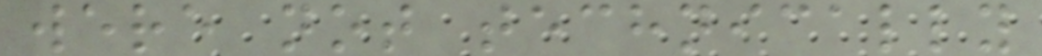were not technically
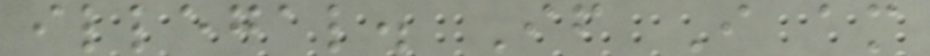illegal. If I am
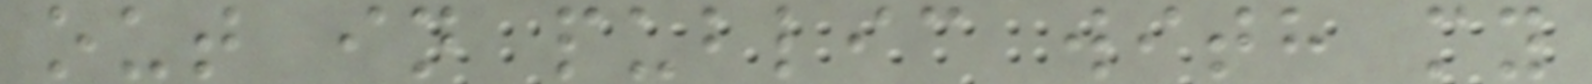out in public with my
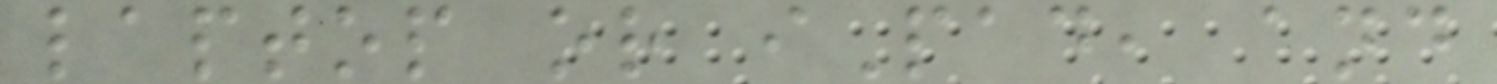laptop or iPad, and
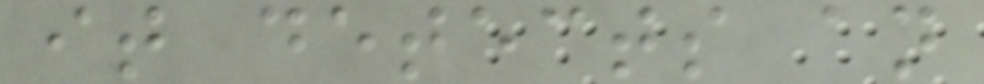it detects an
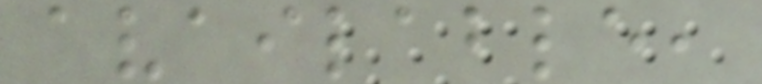available,
